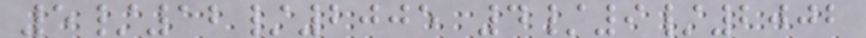5/12/2005 4/9/2002
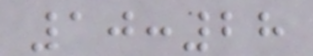10:28
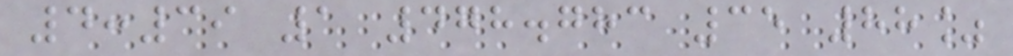4:39 1 478.783 35 88%
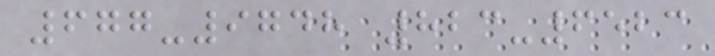677-9748 823-6523
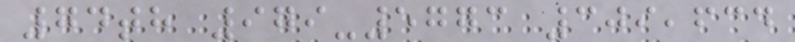74th 979-5773 309,634
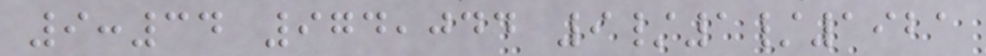9:34 974,044 9/1/1921
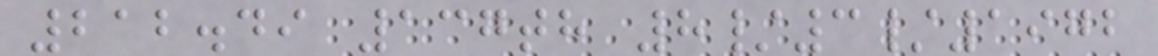212.49 137th 8/3/1972
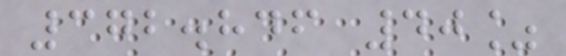372.846 40%
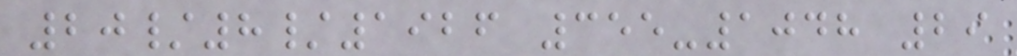20/8/1926 355-1048 29
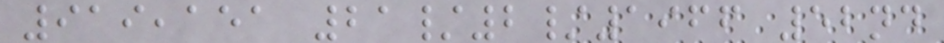919,151 21/2/1966 52nd
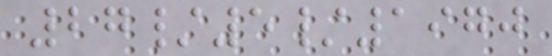27/5/1970
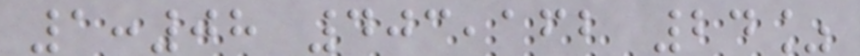1:08 403,162 24%
